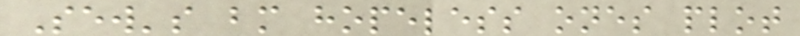Sew's bm hopeless ones plot
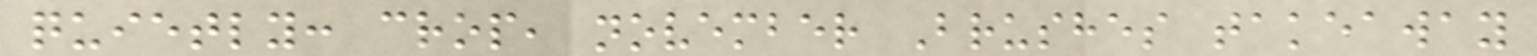quietly: crop, november Brushes takeaway
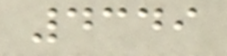4349
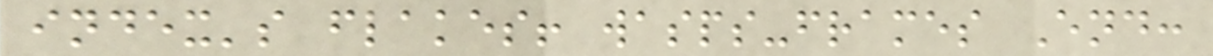index's flakes! wasps-frames End:
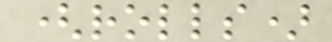(rolls)
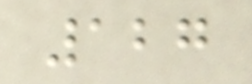127
